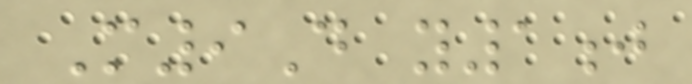M9D y1j
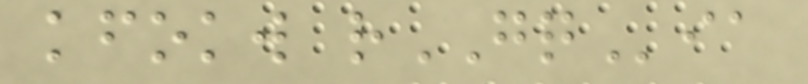kfokw rGQia
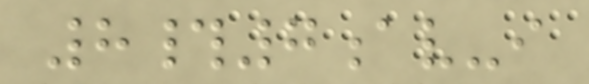8#7av-i
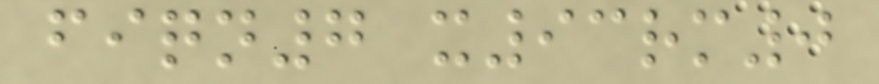fiqn7 x93rm0
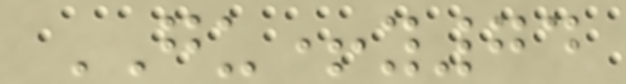GU+y74
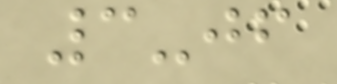3-jf
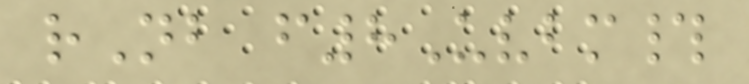rNb f8Uvbm#
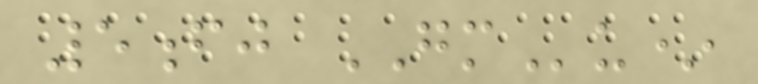5fj GMu*
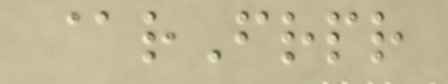@rFrpr
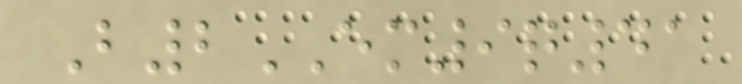B2EM9q41
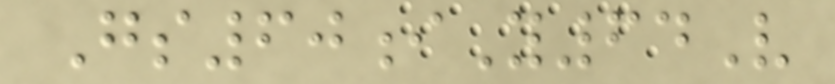Gs60iY64V
